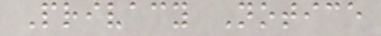Privacy Notice
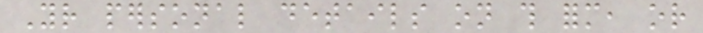Your personal details on this form, or
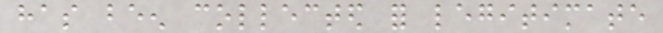has been collected for legitimate
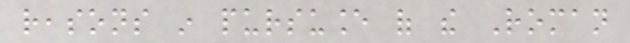reasons in pursuance of the Roman
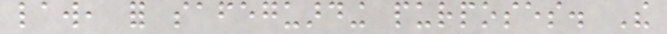law, for safeguarding purposes. The
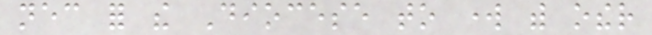necessary for the Diocese to work with other
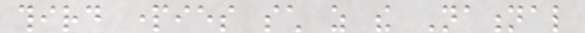third parties such as the National
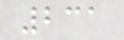231
